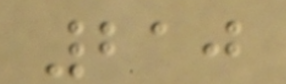210
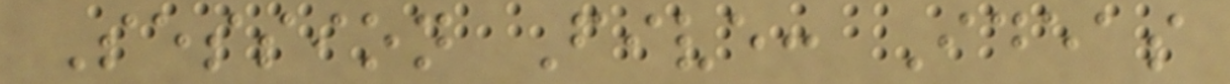Session Five: Ideas
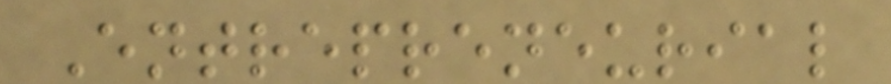Entrepreneurial
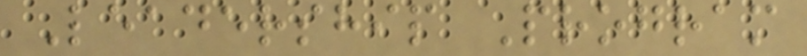Leadership Program
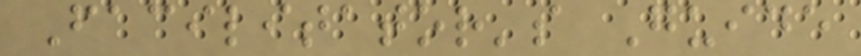Facilitator's Guide
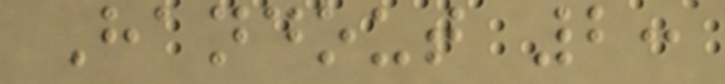Handout 2:
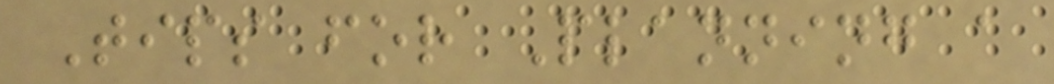Tips for Planning a
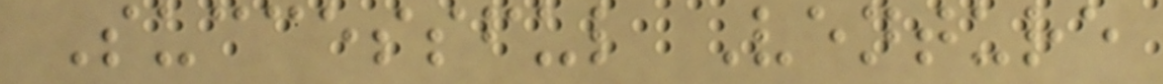Successful Venture
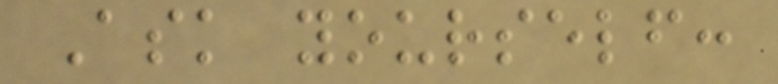Ask yourself:
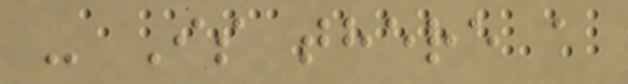- Is there a
